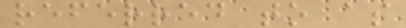referred to as
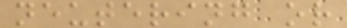neutering or
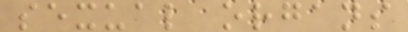sexual organs
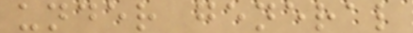under general
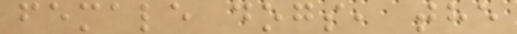female dogs, the
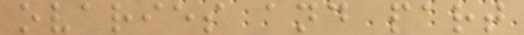ovaries and part
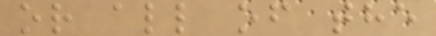or all of the
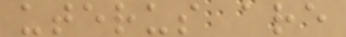uterus are
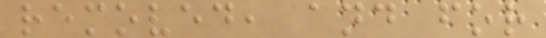removed, and for
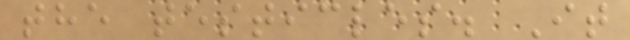the testicles. It
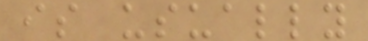is usually
